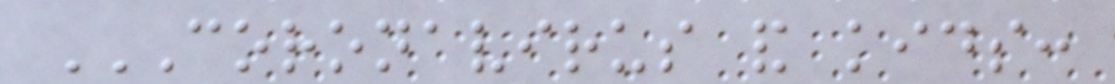CORONAVIRUS AND KIDS:
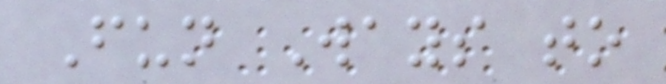Fun Ways to
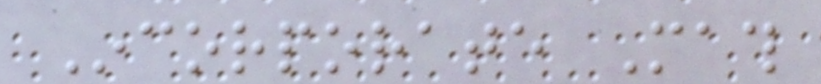Incorporate Math
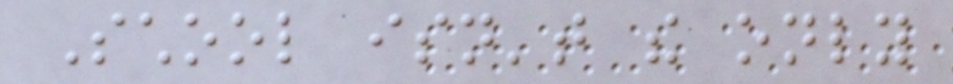School isn't the only
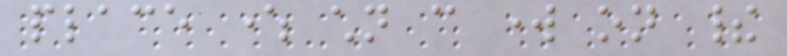place where children can work on their
